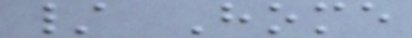/ Home
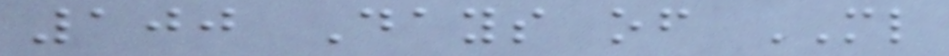100 Days of ML
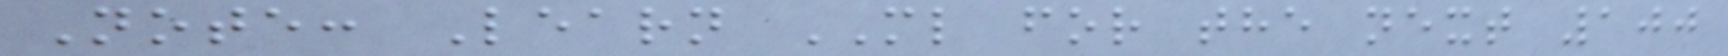Note: Learn ML for the next 100
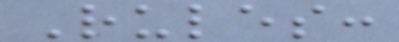Rules:
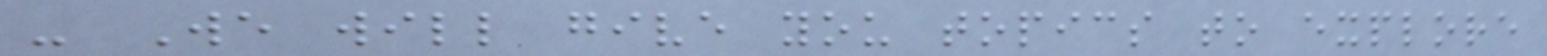- We will give you topics to explore
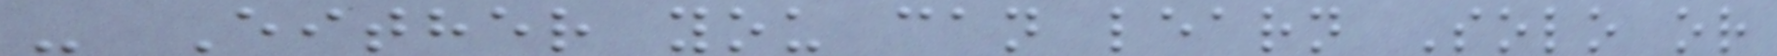- Either you can learn Solo or
